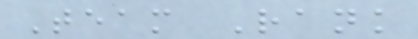Team Rank
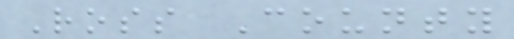Ross County
